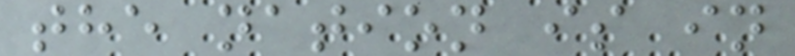the nation is in
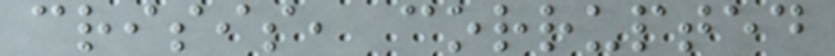crisis, corrupted
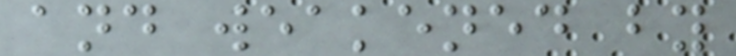and weakened by
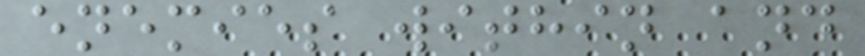enemies within and
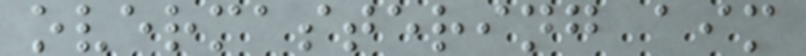overmastering aim
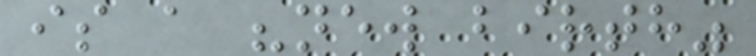is a "new birth"
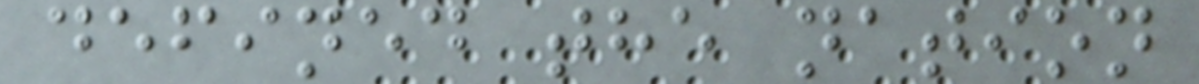defined the nation
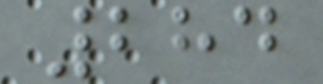284
